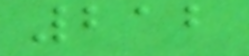212
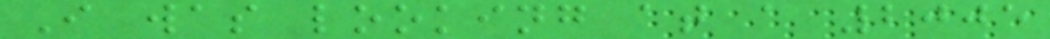I was looking at a 2005
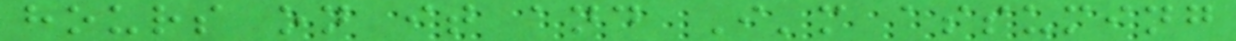hours on it and I'm assuming
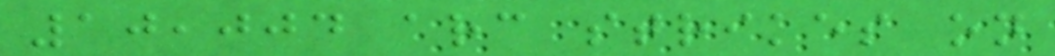10,004 arc strikes on
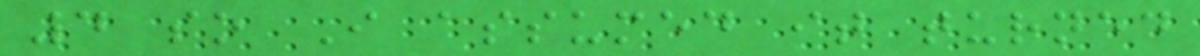4 so I assumed it turned
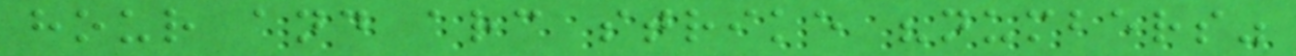hour and arc strike "numbers"
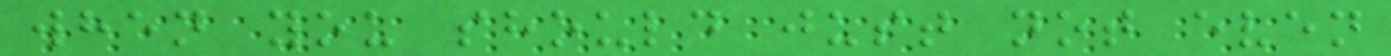when you should just not even
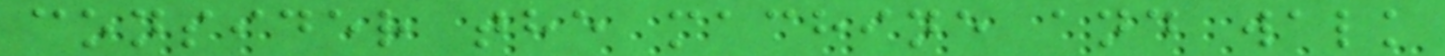consider the machine and walk
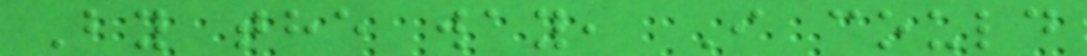By the way, I could
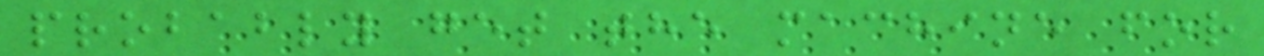probably get the machine for
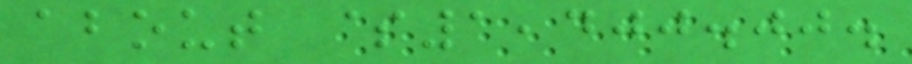about $1,400.00.
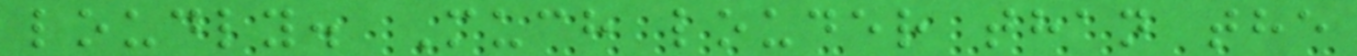loudly. Much louder than the
